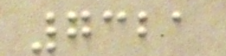7321
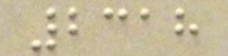2318
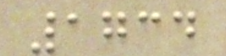1734
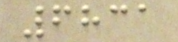6831
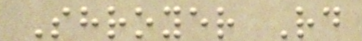Shroyer Rd
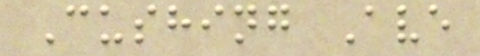Cushing Ave
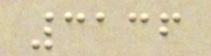3136
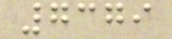7379
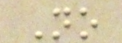No
